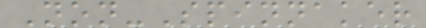Non-Spinnaker
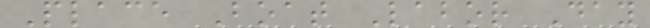Place Boat Labor Day
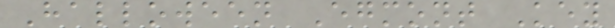Halloween Egmont Key
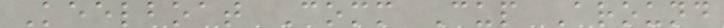Keelboat Comm Cup Around
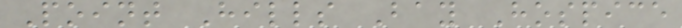Point Hills Bay Hospice
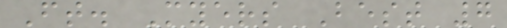Ft. Myers Best 7
